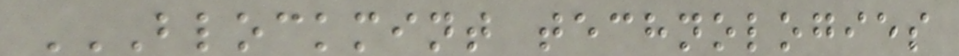BLOCKMINT TECHNOLOGIES
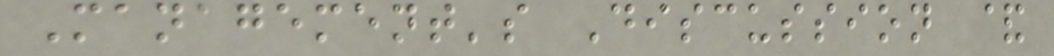Management's Discussion &
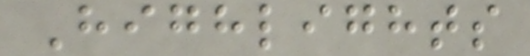Highlights
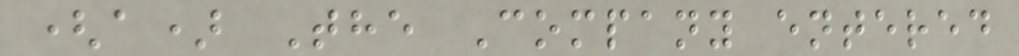(a) The Company entered
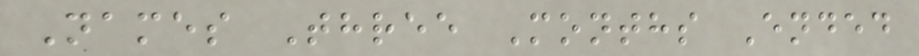Names Three Months Ended
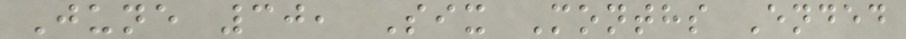June 30, Six Months Ended
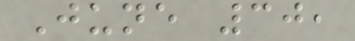June 30,
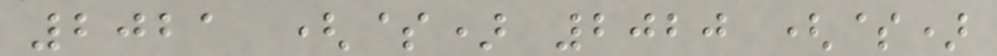2021 ($) 2020 ($)
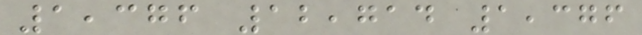1,376 12,714 1,376
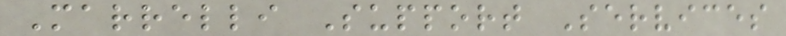Marrelli Support Services
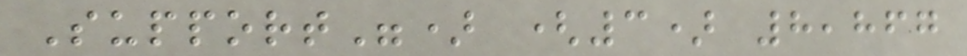Support") (3) 8,867
